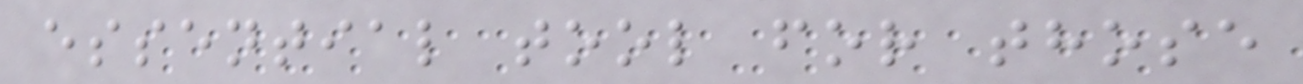essential tool for those
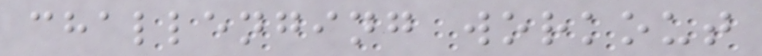challenging workout
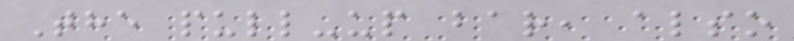The pull-up bar, also
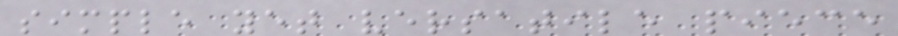simple yet versatile piece
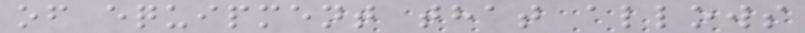of equipment that allows
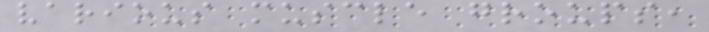various muscle groups,
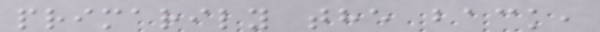primarily the back,
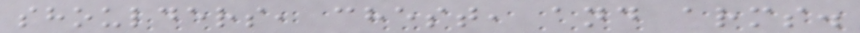shoulders, chest, and arms.
